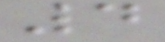4
